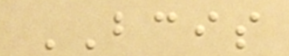BCIS
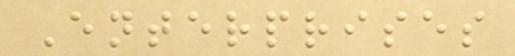Enterprises
